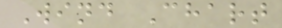Wind Chart
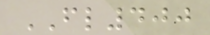FL400
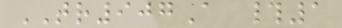TR907A #1
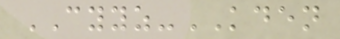CYYZ-KDEN
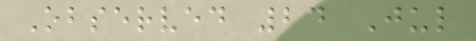Observed 24 Jul
